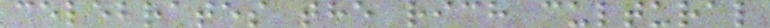celebrates the rich cultural
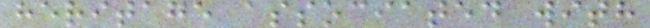heritage associated with
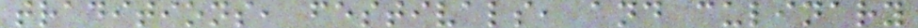traditions, festivals, and culinary
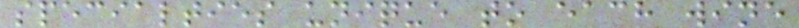specialties unique to each wine
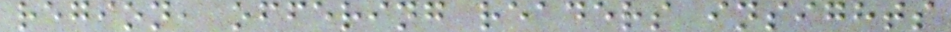region, offering readers insights
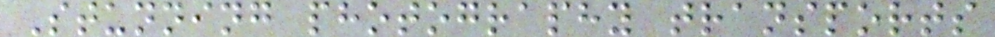Stunning photography transports
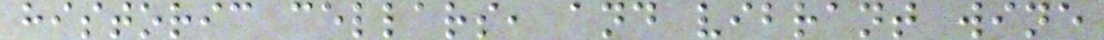historic cellars, and vibrant wine
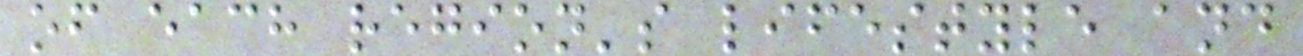of each region's lifestyle and
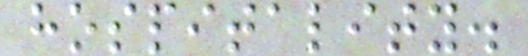hospitality.
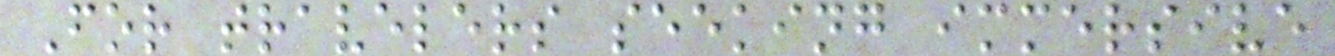For travelers seeking immersive
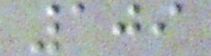109
